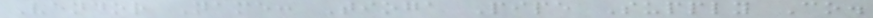Vendor Name: Tioga Pipe Supply Co.
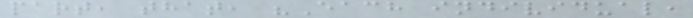part, that, "Each individual,
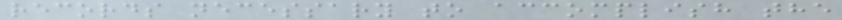records necessary to accomplish the
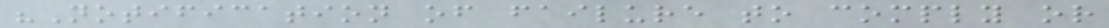"Notification of failure to comply or
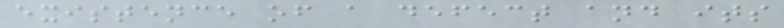existence of a defect and its
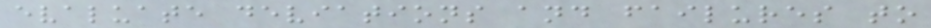evaluate deviations and failures to
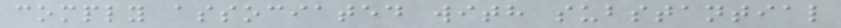comply associated with substantial
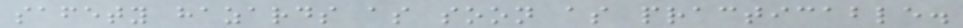safety hazards as soon as practicable.
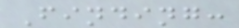Finding:
